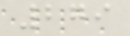279
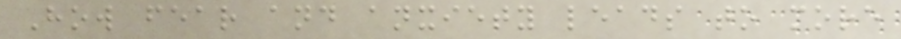How fear and anxiety leads to more
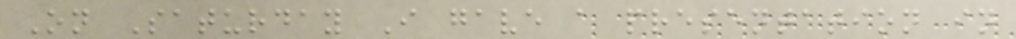On Saturday I gave a presentation in
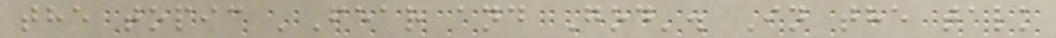the topic 'Fear and God'. In the talk
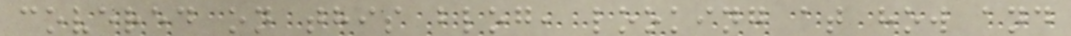covered on this blog, looking at how and
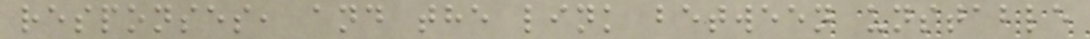responses, and the link between unstable
